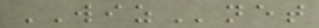WIZnet
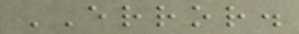ERROR.
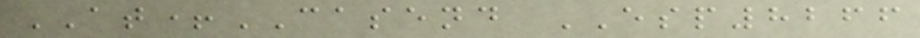AT+CASEND ESP8266
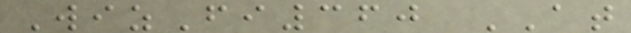WizFi360 AT
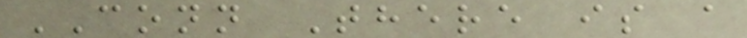CONN There is a
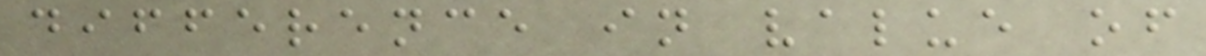difference in value of
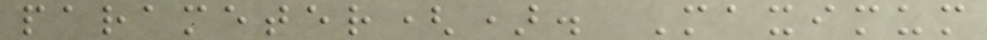parameter(). Maximum
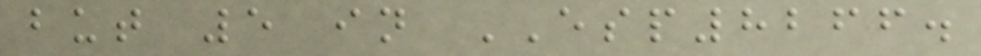but 5 in ESP8266.
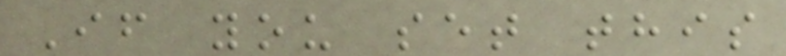If you set this
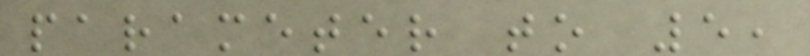parameter to 5,
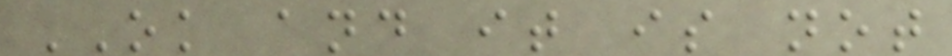OK and it is not
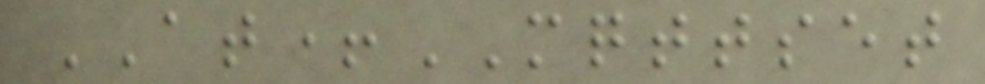AT+MQTTSET
